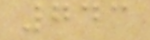743
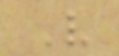V
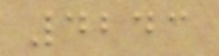4243
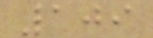109
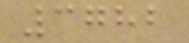3782
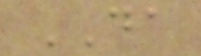DA
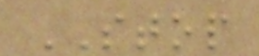STOP
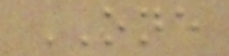ONE
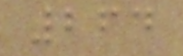264
